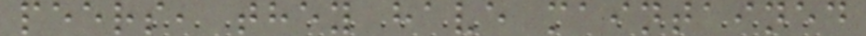peers, they have maintained
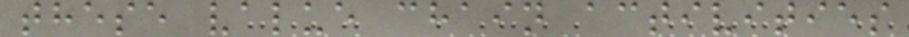these value chain activities
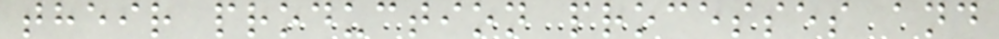their production processes and
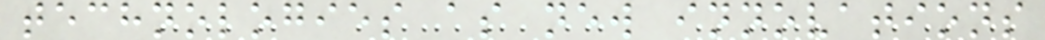technologies as new innovations
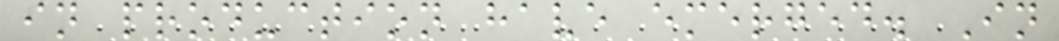in production have emerged. In
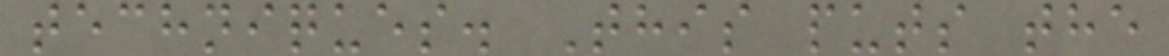techniques. This puts the
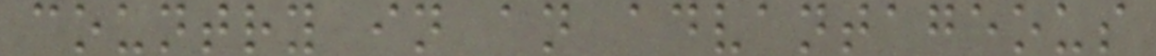country in an advantageous
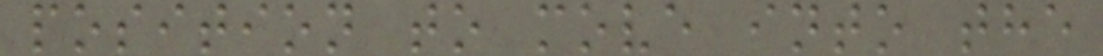position to move into the
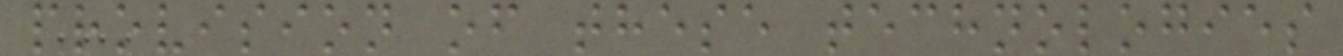provision of these technologies
